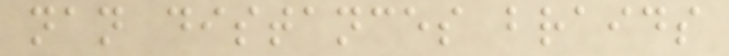nan distances braids
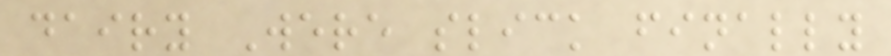dairy Were slick finally
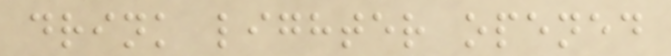drink lighter opened
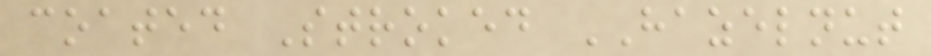coated Stroked HAZELNUT
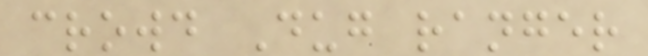crowd Dug ranger
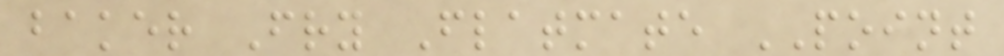baker Fry Flatmate POINT
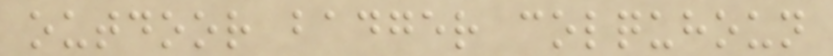outdoor badger colquhoun
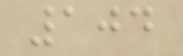104
